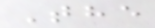The
